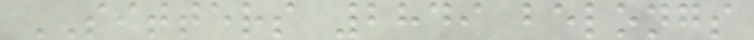SITTERS 2849 belongs
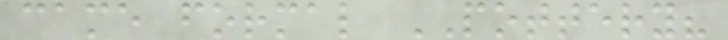came formal POTTERY?
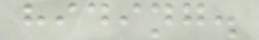hiding.
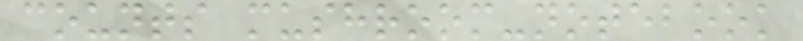counts mushroom-notebook
